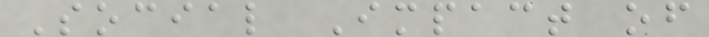Social Impact of
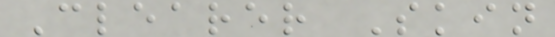Clearer Skin
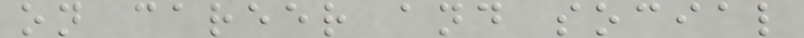on career and social
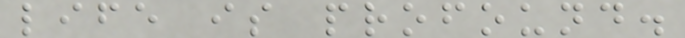life is profound.
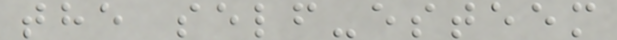the self-esteem
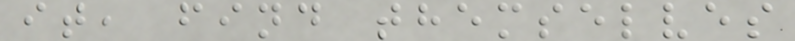it, find themselves
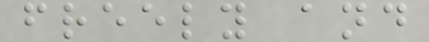freely and
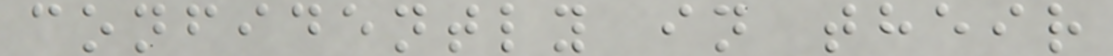confidently in their
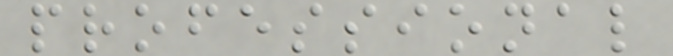professional
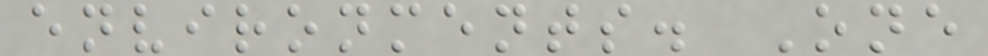environments. One
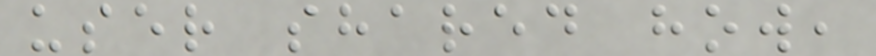user shared how,
